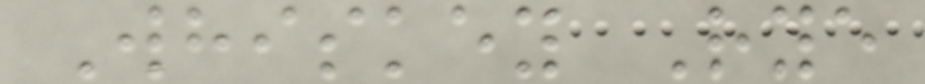Whiskey Rye
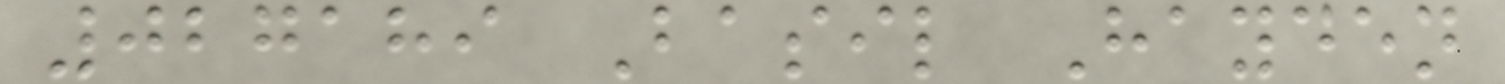027189 Basil Hayden
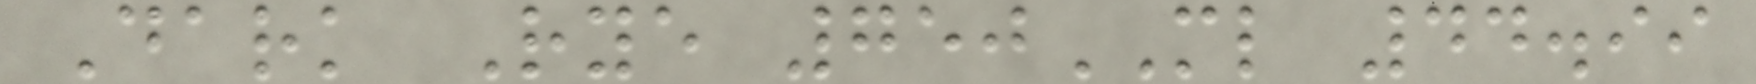Dark Rye 750ML 44.99
